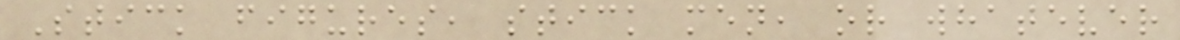Stick figures, stick men, or whatever
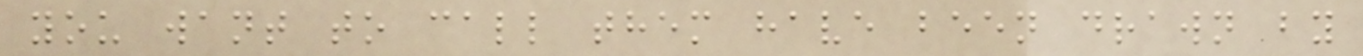you want to call them have been drawn by
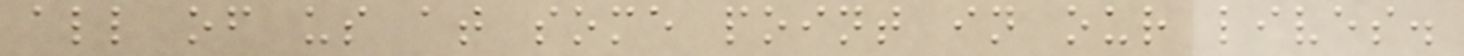all of us at some point in our lives.
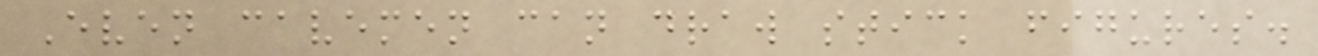Even cavemen can draw stick figures.
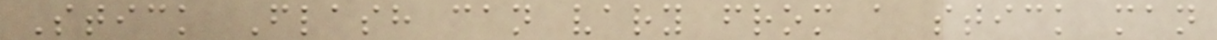Stick Flash can vary from a stick man
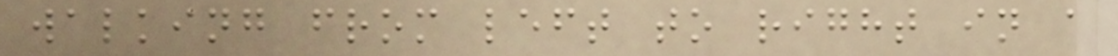walking from left to right in a
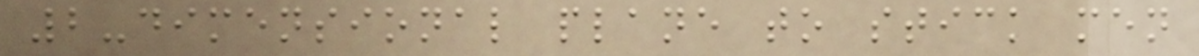2-dimensional plane to stick men
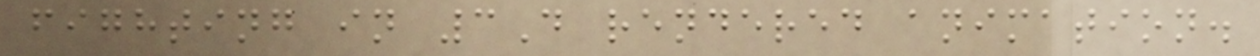fighting in 3D rendered animation.
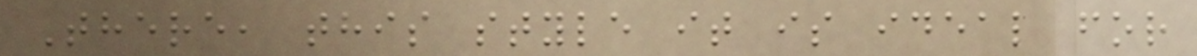There, this style it is ideal for
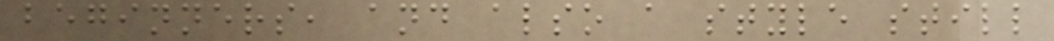beginners, and also a style still
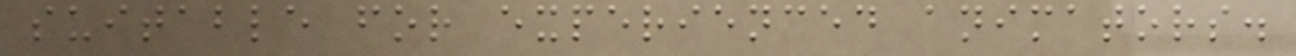suitable for experienced animators.
